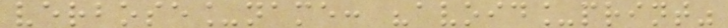verbose_name: "avoid_print"
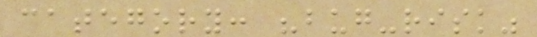category: "bug-risk"
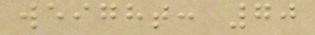weight: 70
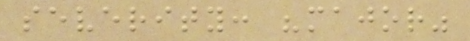severity: "major"
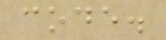code.
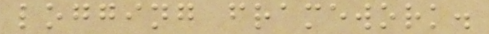logging framework.
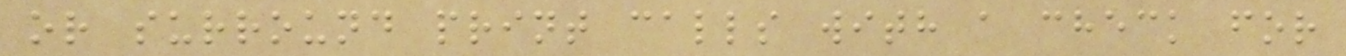or surround print calls with a check for
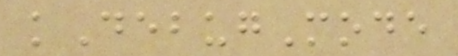kDebugMode
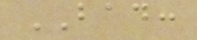BAD:
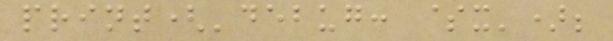print('debug: $x');
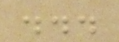...
